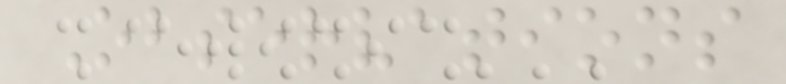Observations
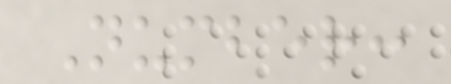Number:
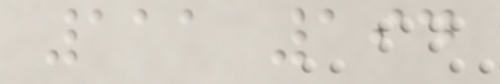111 194
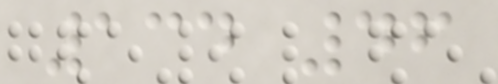134 46
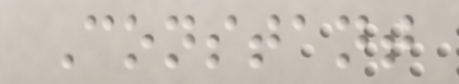Constant
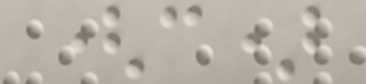(c)
